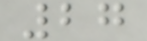27
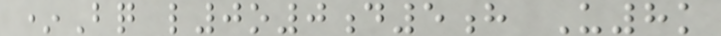*Bq l0o0d5h U8k
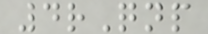4rQnp
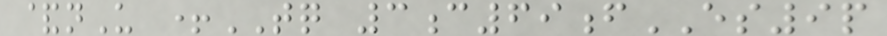&nU +TQ 3c69fES9p
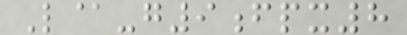L@-g9fpx8
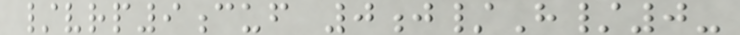/vrp9cuf 0j/H/0-
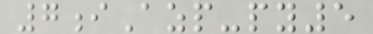7iAzp-py5
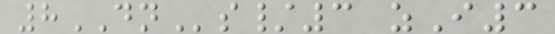8DNs/3 zI3
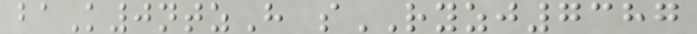baK0ntzH sRYZJ7387
